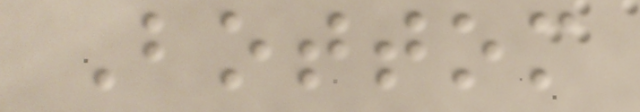Bottom
